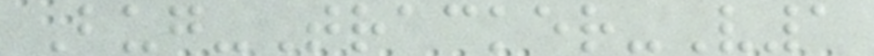Bug-Tracker-V1
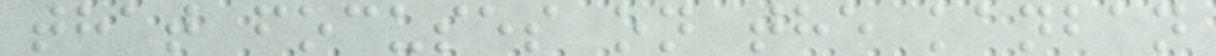that focuses on the kanban
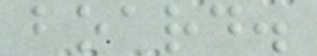board.
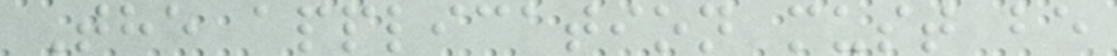The application must be
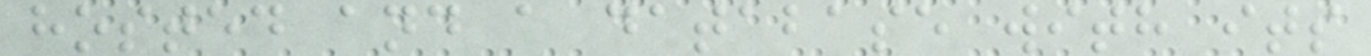hosted and a database with its
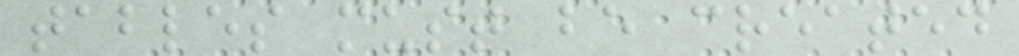tables must be created
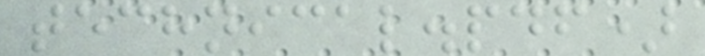technical.pdf)
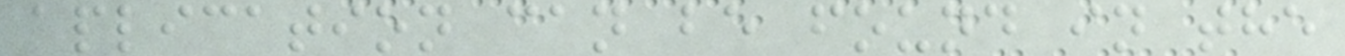aplication can be found in the
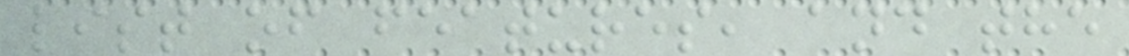list of features, and the
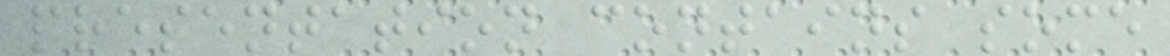presentation contains some
